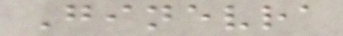Ginevra
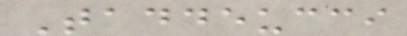Taddeucci
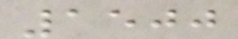1500
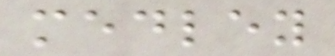medley
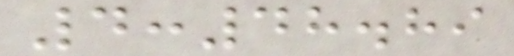4:48.89
